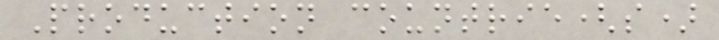Production countrie(s)
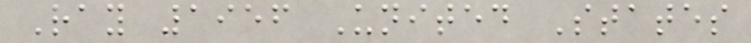Ray 1956 United States
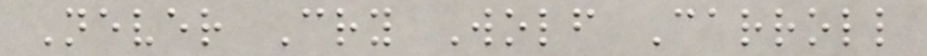Never Cry Wolf Carroll
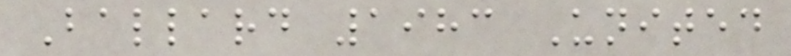Ballard 1983 United
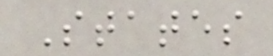States
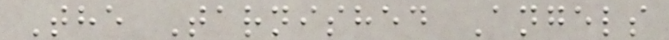The Tarnished Angels
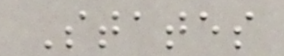States
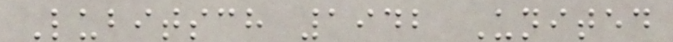Lubitsch 1942 United
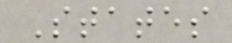States
